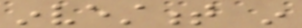investment in
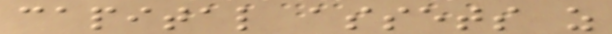capital assets as
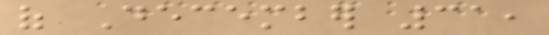of December 31,
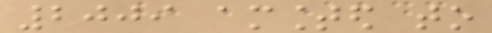2009 amounted to
